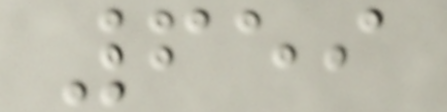659
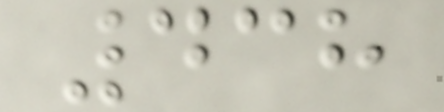438
